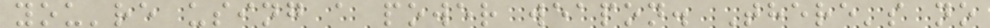you're using a power weapon. There's no
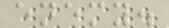enemy.
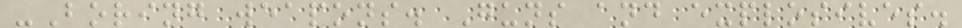-Boring weapons. Guns and explosives.
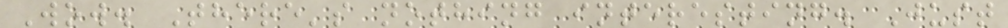Wow. There's nothing interesting. Just
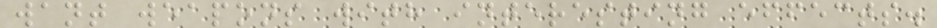want weapons with interesting effects.
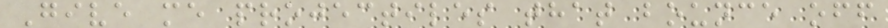Give me projectiles that bounce off
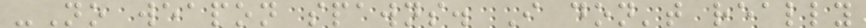-No weapon spawns. I don't really
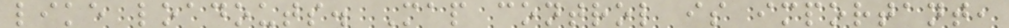like loadouts. Map control is important,
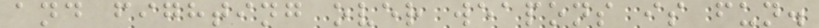and fighting over weapons is fun.
